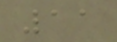11
